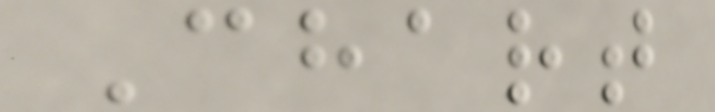Chart
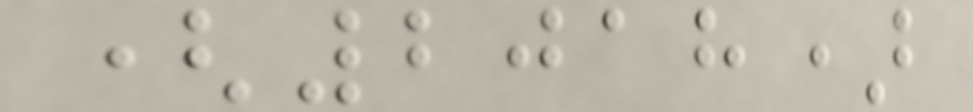(2018)
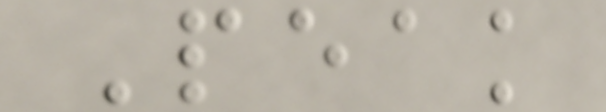Peak
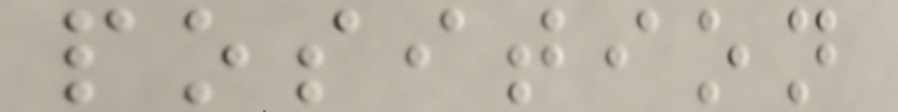position
